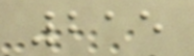215
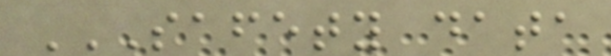SAFETY DATA
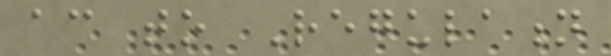according to Regulation
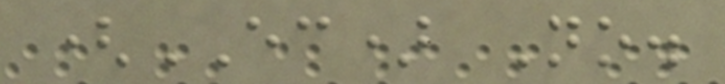(EC) No.
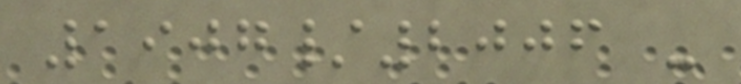1907/2006 -
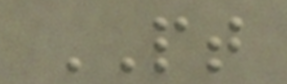PT
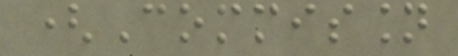(Commission
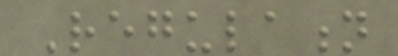Regulation
